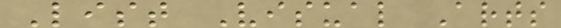List Visual Arts
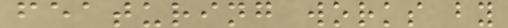featuring works by
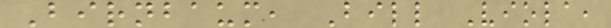Birnbaum, Bill Viola,
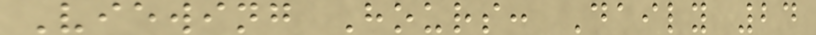Viewing Hours: Daily 24
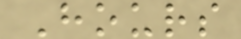Hours
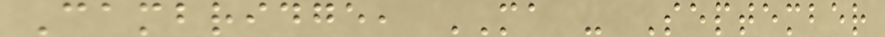Cambridge, MA - September
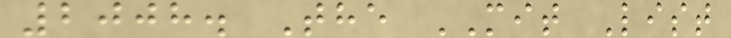2008. The MIT List
